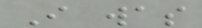I was
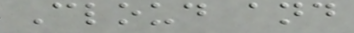Cloud and
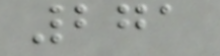271
